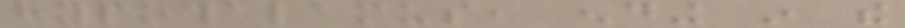hypothalamus, ending in the
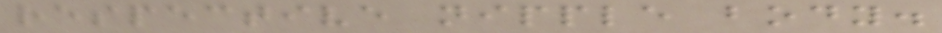respective nipple body.
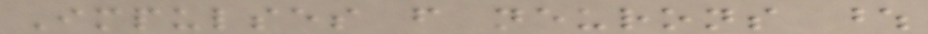Impulses from neurons whose
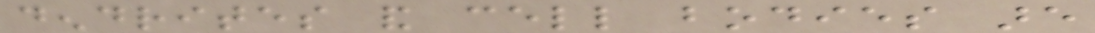dendrites and cell bodies are
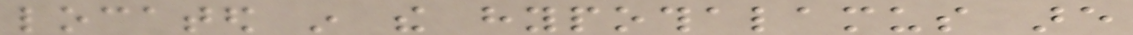located in the hypothalamus are
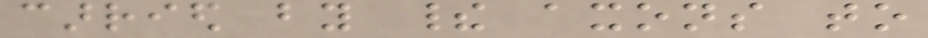carried by their axons to
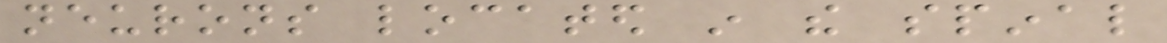neurons located in the spinal
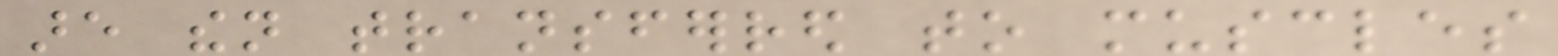are then transferred to muscles
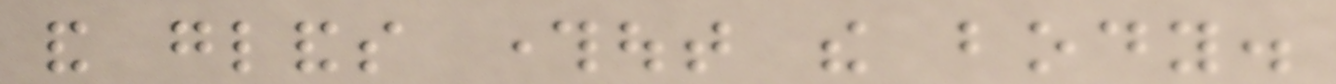and glands throughout the body.
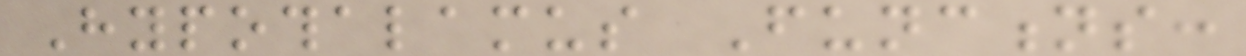Hypothalamus Functions:
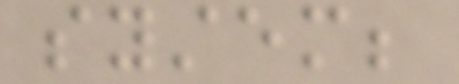system;
